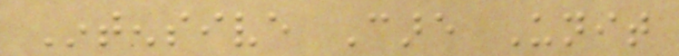Intensive Care Unit
